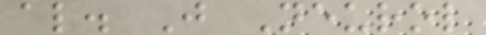al. J Neurol
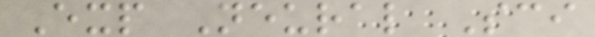Exp Neural Sci
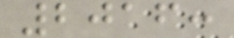2016:
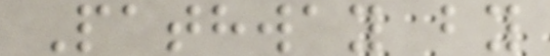Pathway by
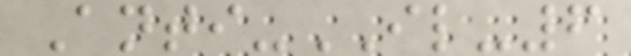Anti-IL-6
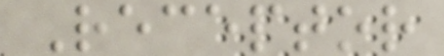Receptor
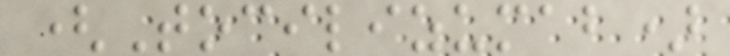(Tocilizumab)
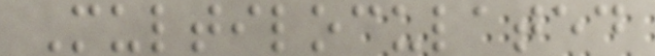Multiloculated
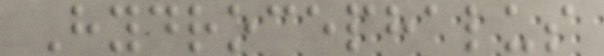Hydrocephalus
